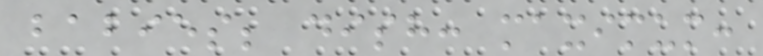babies; dish: maximum:
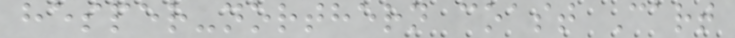hesper-northern coast Cart
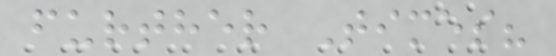further Times?
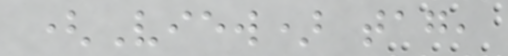(View) tag,
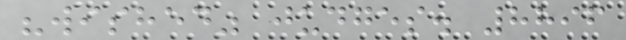"wished" judges. 8896
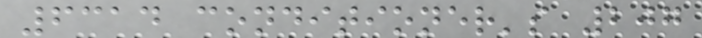6314 conditioner's 207
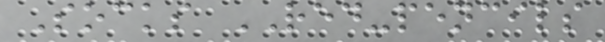Socks RED-pencils
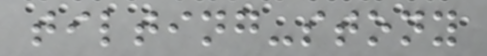tilting-stony
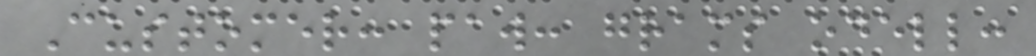Customer: paw: grams odell:
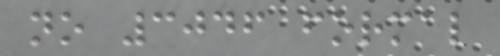no 3046 formal
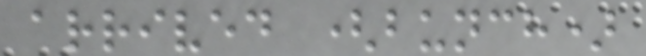arrived (bunch)
